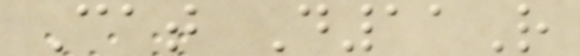Cat D11R
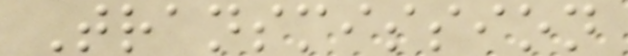Transmission
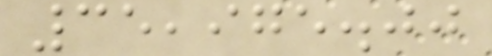35,975.00
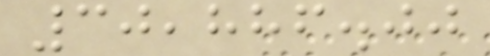30,886.00
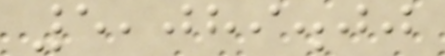5,089.00
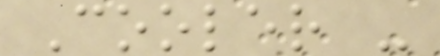Cooler -
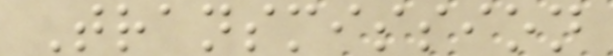Transmission
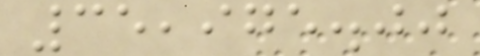35,975.00
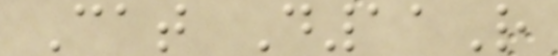Cat D11R
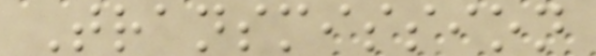Transmission
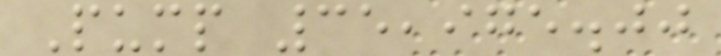Pump 35,975.00
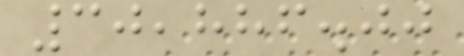30,886.00
